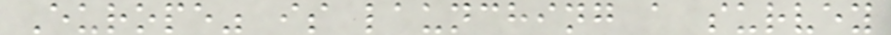Europe" is launching a survey
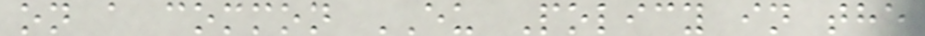on a common EU Policy in the
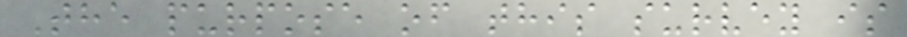The purpose of this survey is
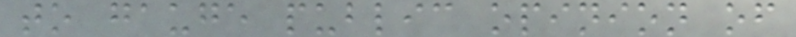to gauge public opinion of
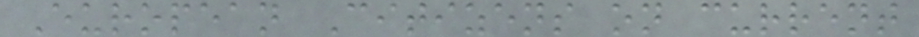European Citizens on current
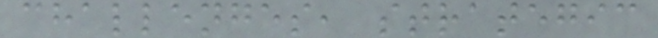challenges, strategic
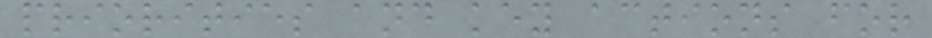priorities and key actions for
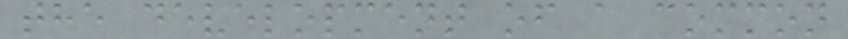the development of a common
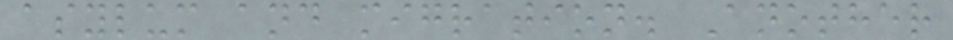asylum and migration. Another
